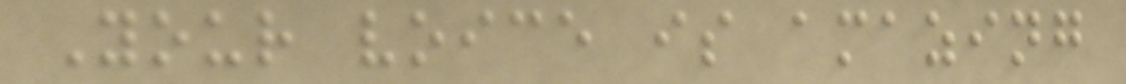Your voice is amazing
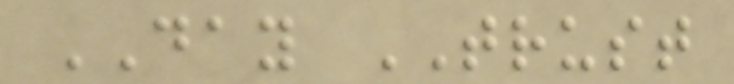DAY TRUST
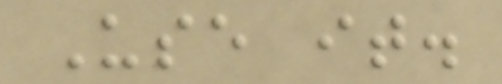Use it.
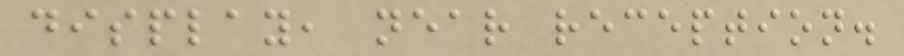display, near reception.
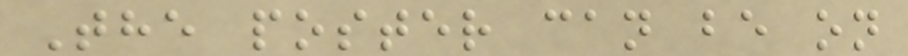The poster can be on
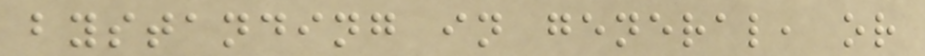bystanding in general, or
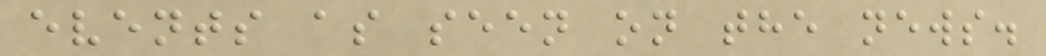events as seen on the news.
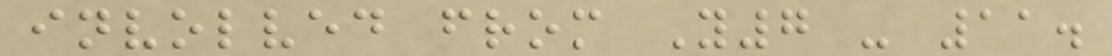involved from Y7 - 11.
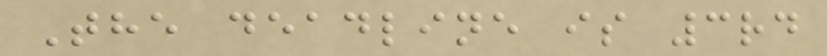The deadline is 3rd
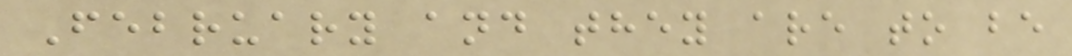February and they are to be
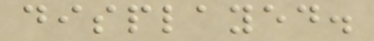displayed.
